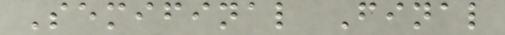Semifinal Final
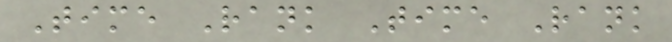Time Rank Time Rank
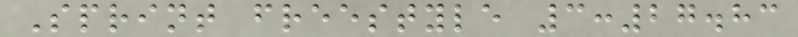Sprint freestyle 3:27.83
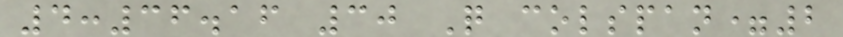4:36.16 30 Q colspan=2
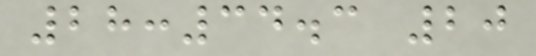28:34.3 20
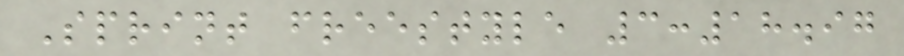Sprint freestyle 3:18.97
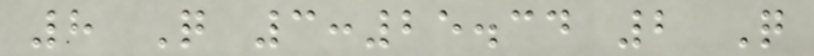8 Q 3:25.34 2 Q
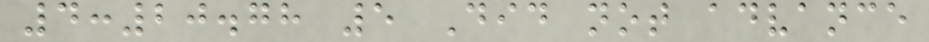4:20.78 5 Did not advance
